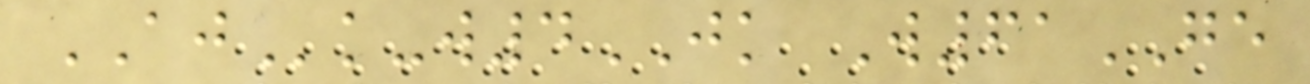AJk-w4JK W61GE
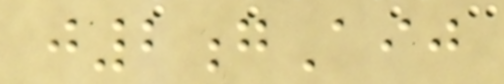j2gAij
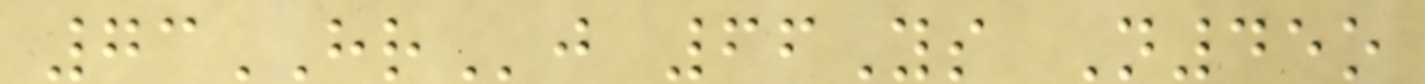73HRj 66Ys N45o
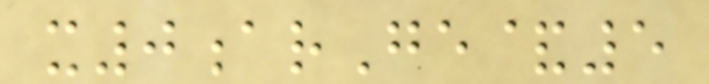x0arGe&5
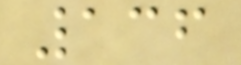136
